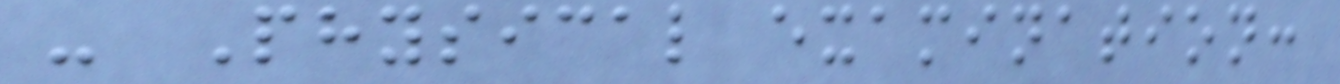- Physical examination:
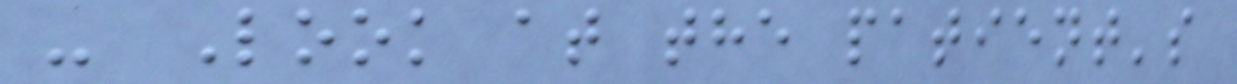- Look at the patient's
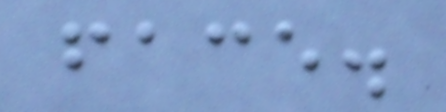face.
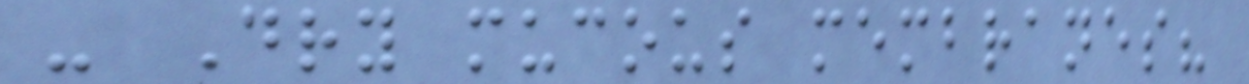- Dry mucous membranes?
